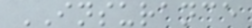INSURANCE
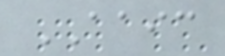AAIC
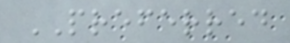PREFERRED
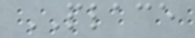PLACE
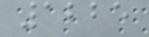1225
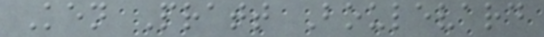Ken Pratt Boulevard
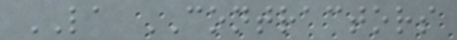LA CONTRACTORS
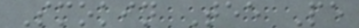Smokin Tee Pe
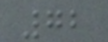72
